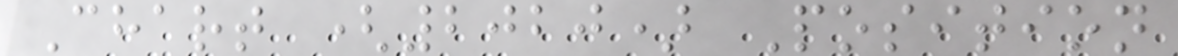Chart (2020) Position
